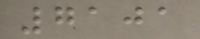7101
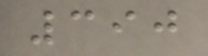390
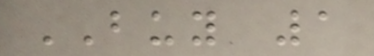BUY 1
